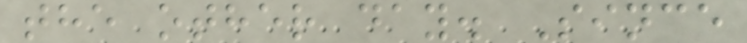the other day. Since
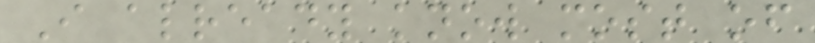I already know most of
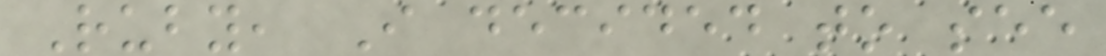Ruby, I decided to see
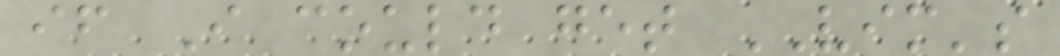if I could get VIM's
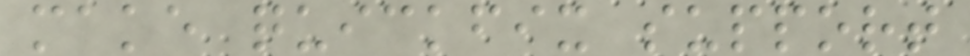make quickfix support
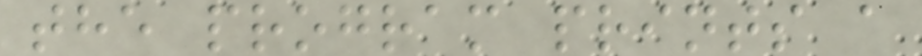the program prints a
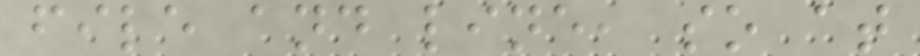file and line, so at
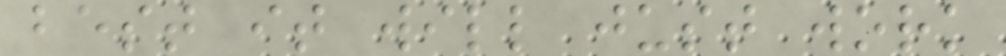best it will just work
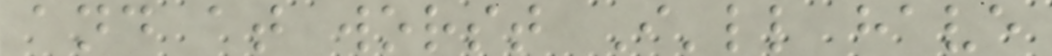and at worst I'll have
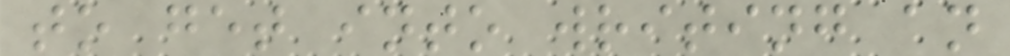to get into writing an
